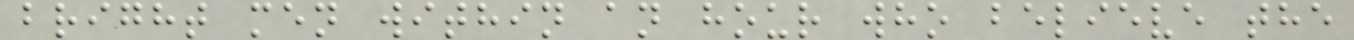bright men within an hour who believe the
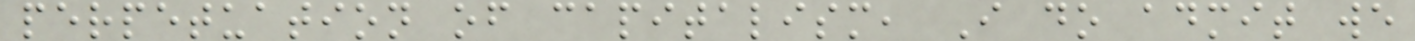perpetuation of capitalism, I do admit we
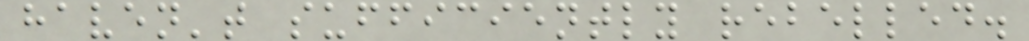haven't sufficiently rebelled.
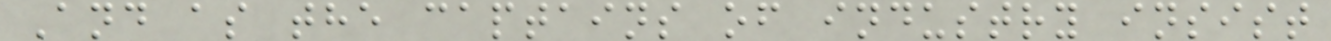And as the captains of industry insist
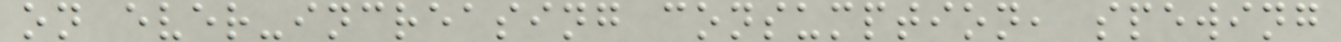on ever-increasing consumption, spewing
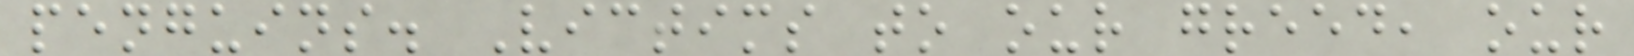penguins. Victims to our greed, our
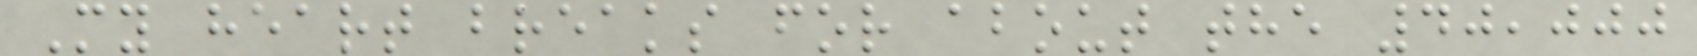My heart breaks for about the 40,000
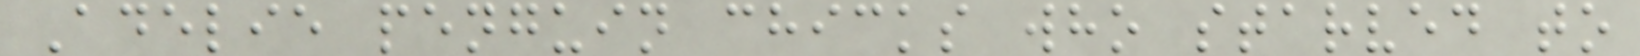Adelie penguin chicks who starved to
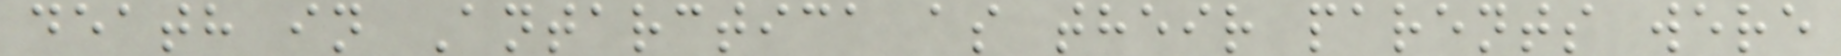death in Antarctica as their parents were
